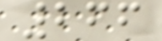266
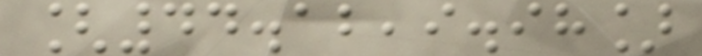[44.12,9.98]
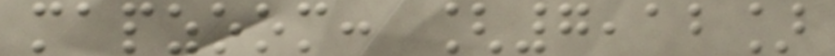mapzoom: [7,12]
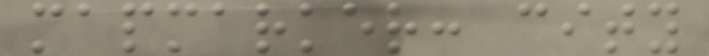mapmarker: city
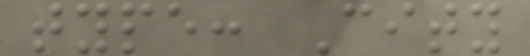type: City
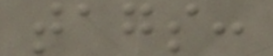tags:
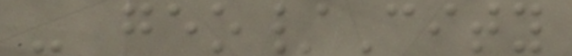- geo/City
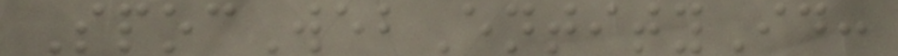SpocWebEntityId:
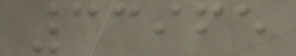33965
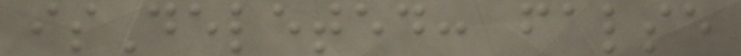isDeleted: false
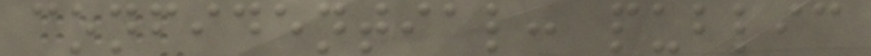confidential: public
